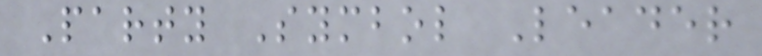Party Symbol Leader
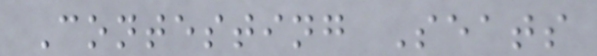Contesting Seats
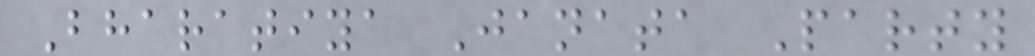Bharatiya Janata Party
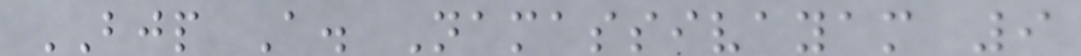BJP A. Namassivayam 9
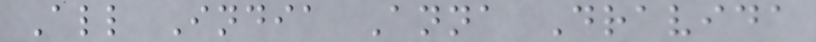All India Anna Dravida
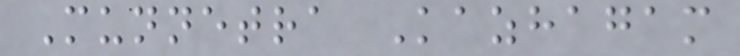Munnetra Kazhagam
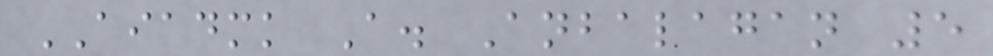AIADMK A. Anbalagan 5
